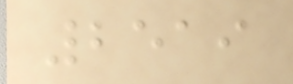2519
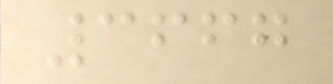3667
